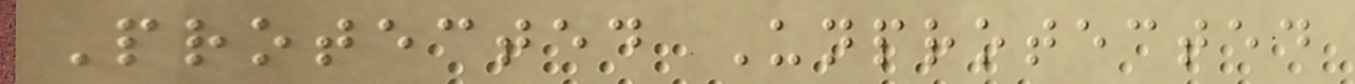Protected Unprotected
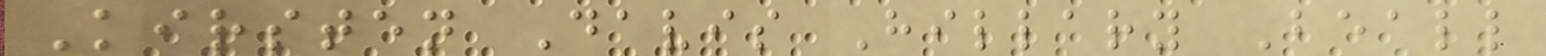Kirsten Davis Hillary Beall
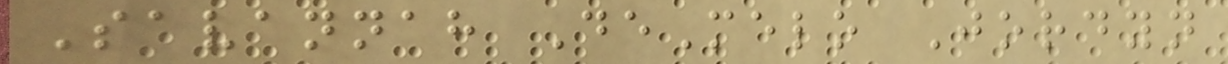Savannah DeMelo Jordyn
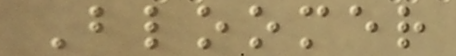Bloomer
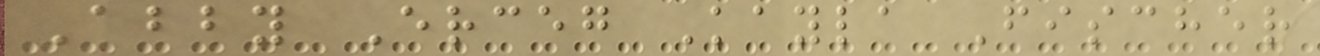Abby Erceg Kayla Fischer
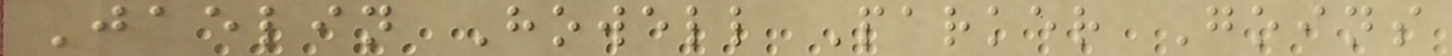Jaelin Howell Parker Goins
